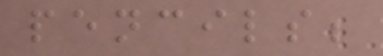pencils;
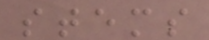stems
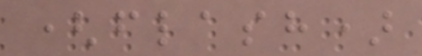(flash)
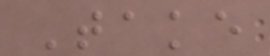Take
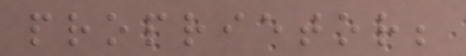proprietor;
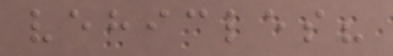vehicles?
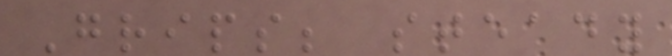Grips; steady
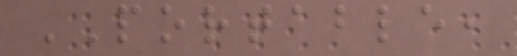PORTABLE,
